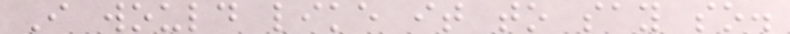I would like it to say so.
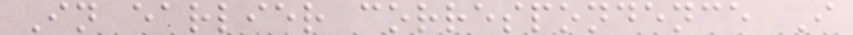In earlier correspondence I
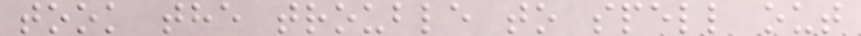took the trouble to spell out
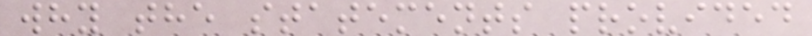why the statements provided
